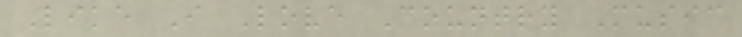Like I Love Country Music
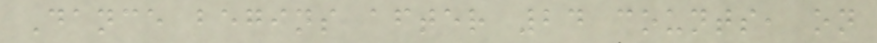Dance begins after 24 counts, on
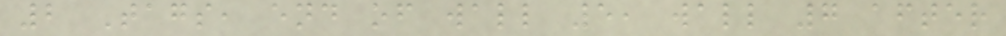2 Tags, end of wall 5, wall 7 after
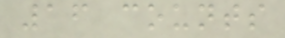16 counts
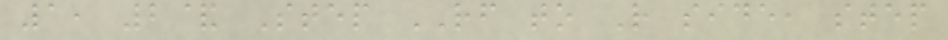1, 2& Step RF to R side, step
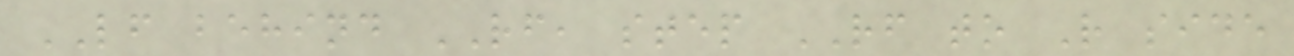LF behind RF, step RF to R side
